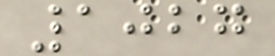1027
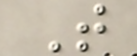T
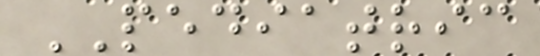PEDIATRIC
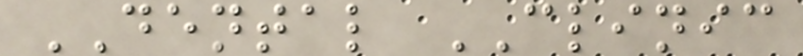DENTAL CLINIC
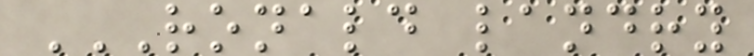RONALD LANDRY
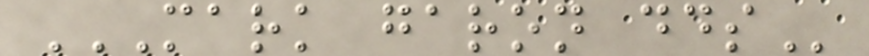MARK GARON DDS
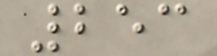253
